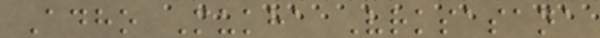Adho Mukha Vrksasana
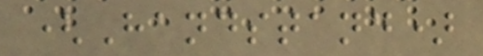(Handstand)
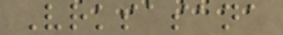Vrksasana
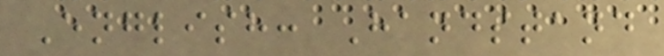English: Handstand
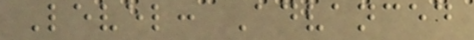Level: Advanced
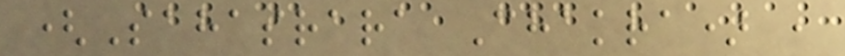(Sahasrara Chakra) ,
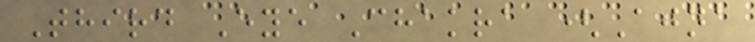Third Eye Chakra (Ajna
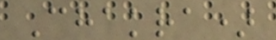Chakra)
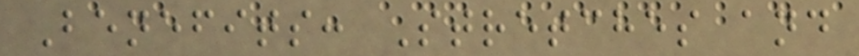Benefits: Stretches and
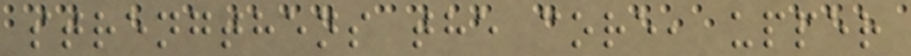strengthens the core, upper
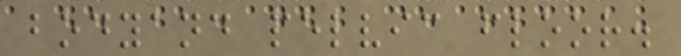bodyand pelvic floor.
